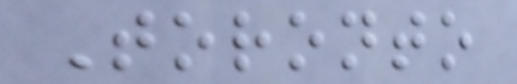Toronto
